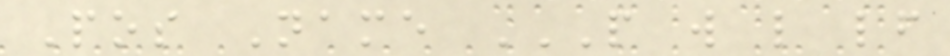Pos Name P W L LF
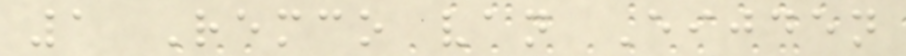1 Remco van Eijden
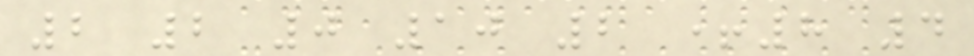2 2 0 10 2 +8 4
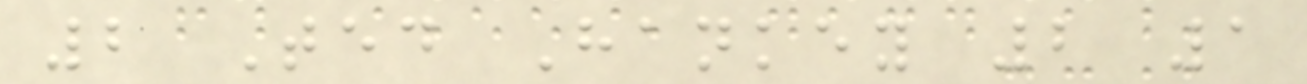2 Ted Hankey 2 1
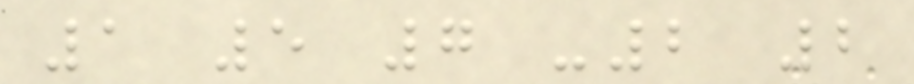1 5 7 -2 2
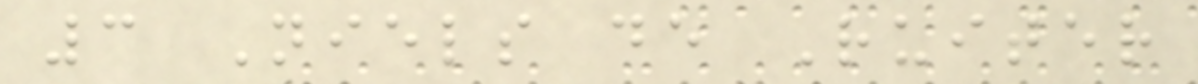3 Niels de Ruiter
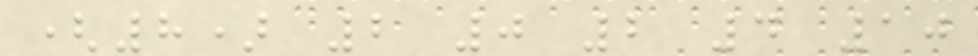(8) 2 0 2 4 10
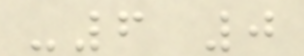-6 0
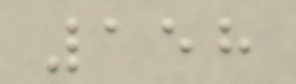158
